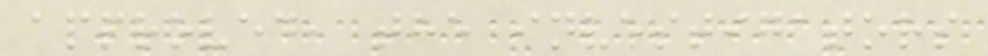approved, the investigators
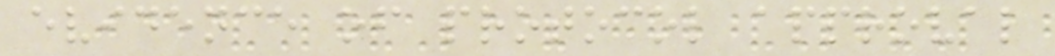evidence of protocol approval
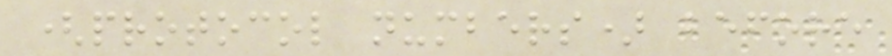(protocol numbers) before
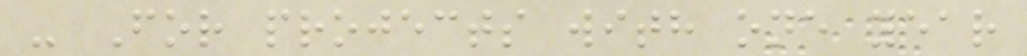- For projects with one year
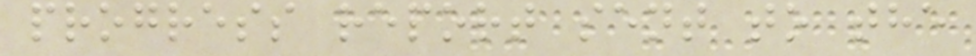progress report sent to the
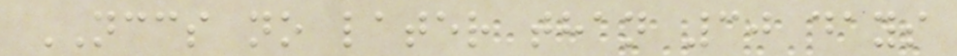NCCS no later than 30 days
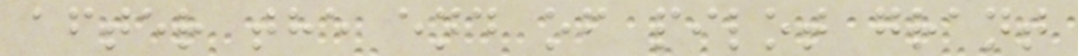after the end of pilot grant
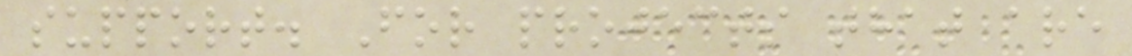support. For projects that are
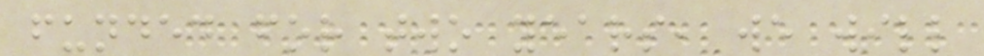funded for two years, we will
